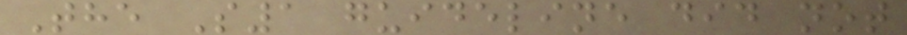The S1 guideline did not
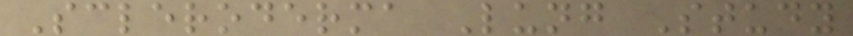Scleroderma Lung Study
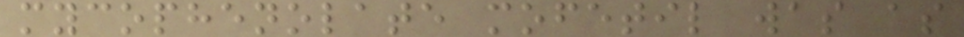mycophenolate mofetil was as
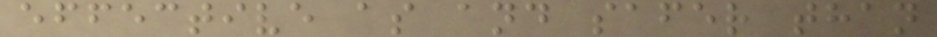effective as and safer than
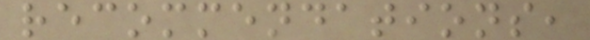recommendations,
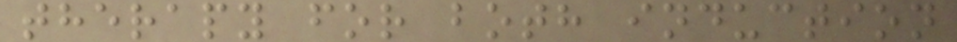therapy for both induction
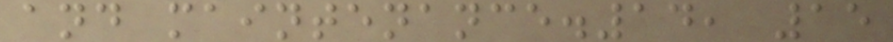and maintenance.14, 15
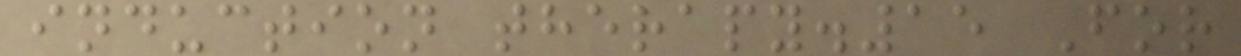induction therapy.15 For
